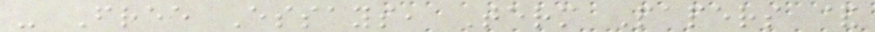- Free Essays, Term Papers &
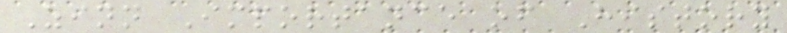Zinn Importance of History
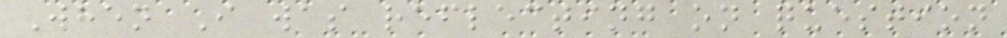When I was reflecting on question
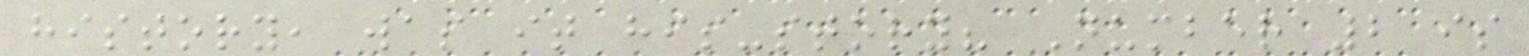history, was it his-story? Number 2 is
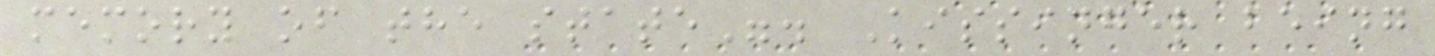memory of the state". Kissinger being
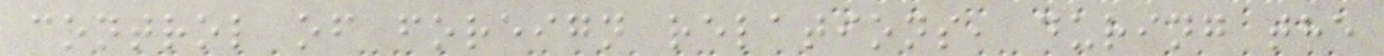control of foreign relations, during the
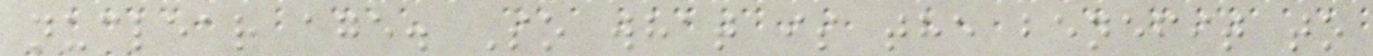nuclear age. So what is the benefit to
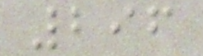296
